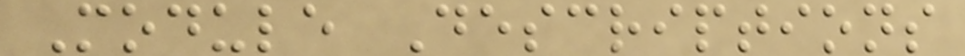Module Descriptions
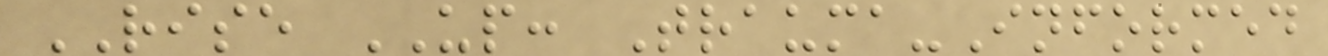RISE UP: Trauma-Informed
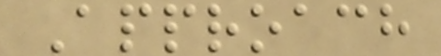Approach
